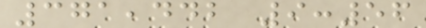371,442 9:56
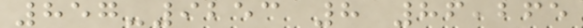857-9253 8 86,265
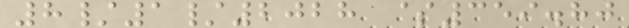8/1/2028 $359.80
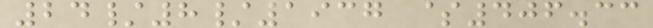24/8/1937 $406.33
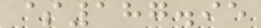$187.95
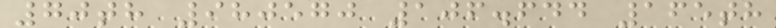70th 980570 106.644 165th
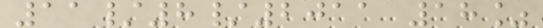11/8/2011 18%
